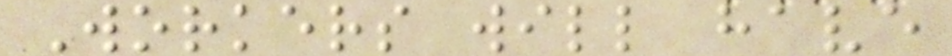Workers will have
